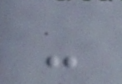-
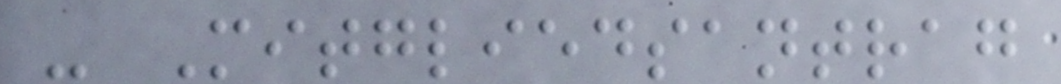- Mitgliedsantrag
